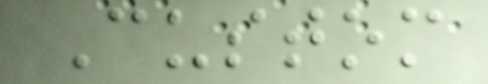Custom
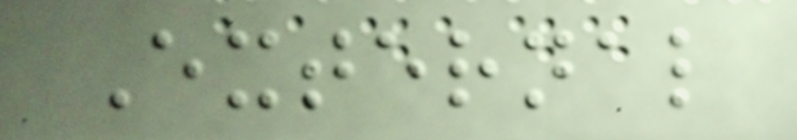External
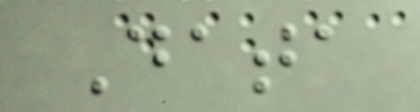Data
